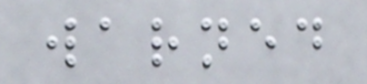warned
